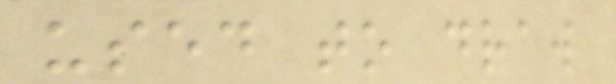used to draw
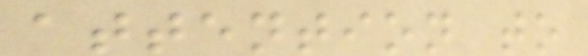attention to
